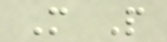M P
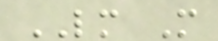LM M
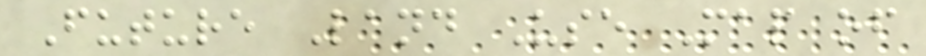Future Land Use Map of
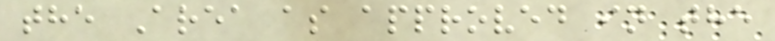the Area as approved in the
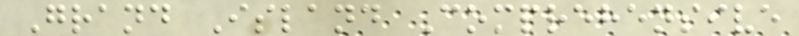Grand Island Comprehensive
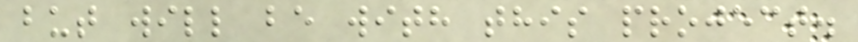but will be with this project.
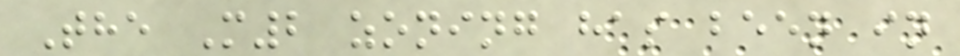The M2 zoning has been in
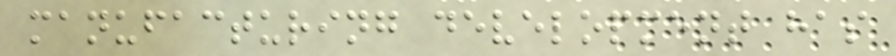manufacturing development has
